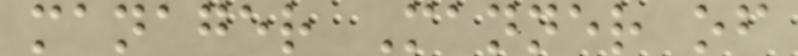manager Manner of
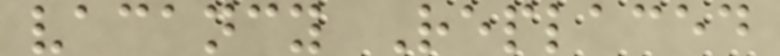vacancy Replaced
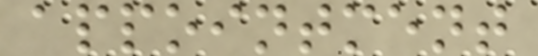appointment
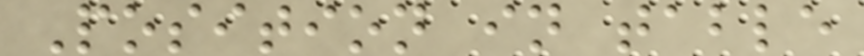Position in table
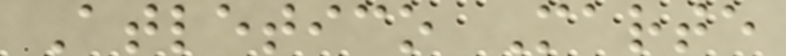Atletico Marte
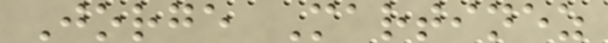Jorge Martinez
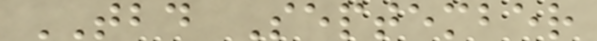TBD September
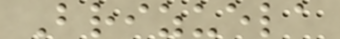Brizuela
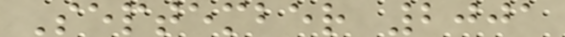September 2001
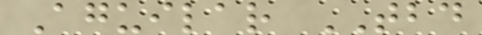Aguilar TBD
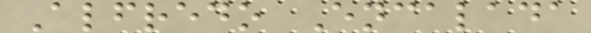Alfredo Encalada
